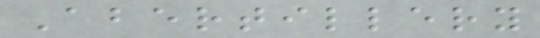Abertillery
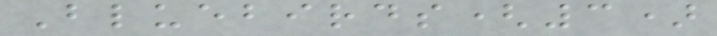Bluebirds(3)
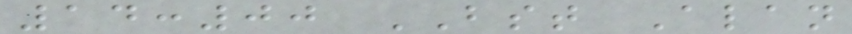14:00 BST Alan
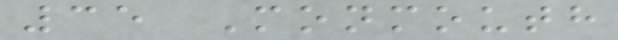35 Monmouth
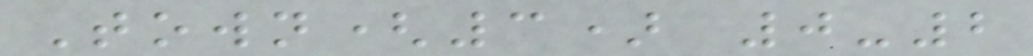Town(3) 0-2
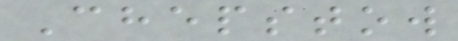Chepstow
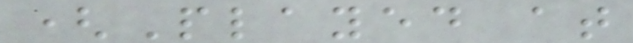(Played at
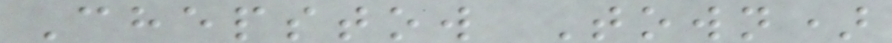Chepstow Town)
